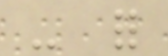- for
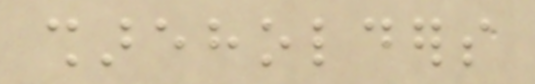shareholders
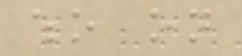who on
